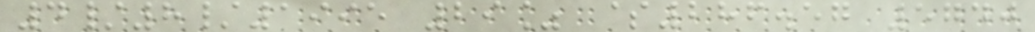4/8/1995 29% $286.57 5740
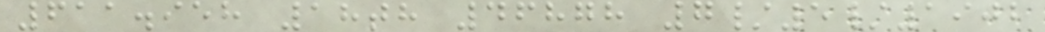611.958 18th 46878 7/5/1902
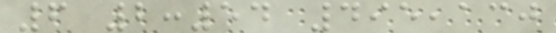6 2:54 495,130
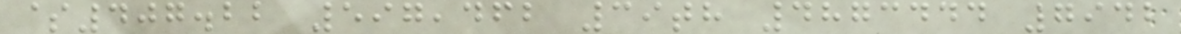$407.22 597,462 39th 4873444 7942
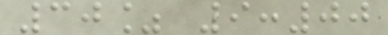30% 9:00
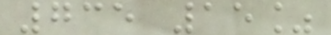735 15%
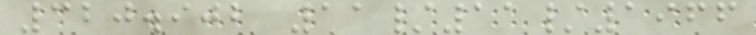320.902 11/11/1966
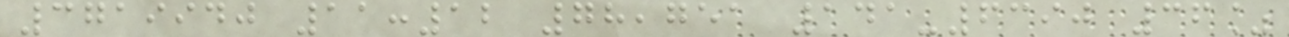3719940 11:12 78,751 141-6390 36%
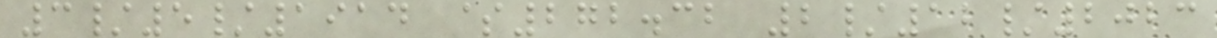3/5/1914 $272.32 2/12/2023
